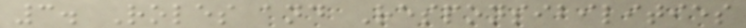3. Roles and Responsibilities
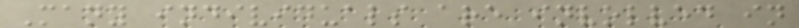Many individuals are involved in
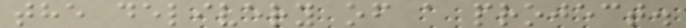the delivery of a project.
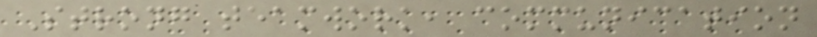Strong teamwork, communication
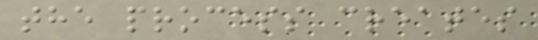the process creates
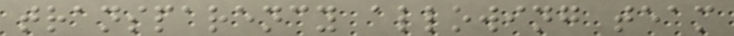transparency allowing team
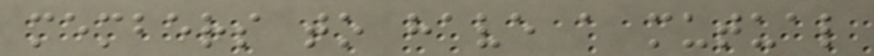members to have a mutual
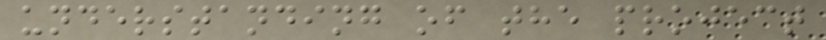understanding of the project
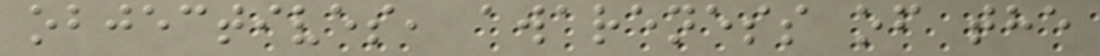objectives, awareness of the
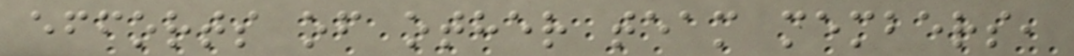efforts of other team members,
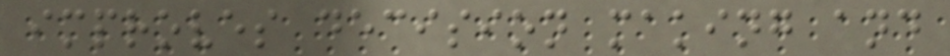improves decision making and
